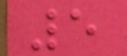5
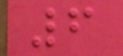6
